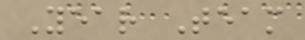Year Team
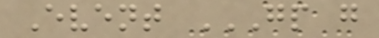Event GP G
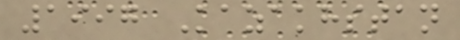1997 Kazakhstan
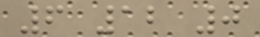6 12 0
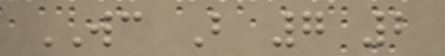WC B 7 2
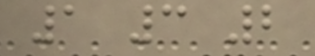1 3 2
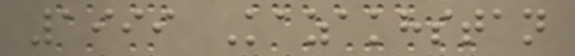1999 Kazakhstan
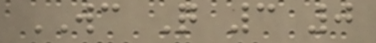WC Q 3 0
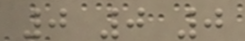0 0 0
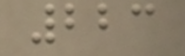223
